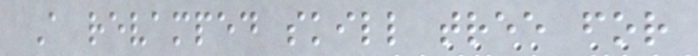A revamped skill tree for
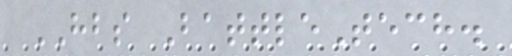HBS BattleTech.
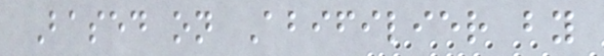Based on Abifilier by
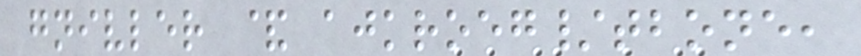gnivler & ajkroeg/tbone,
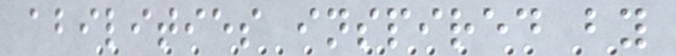abilities inspired by
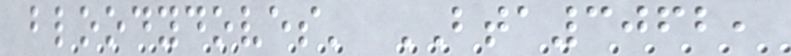bloodydoves' BTA3062,
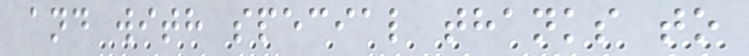and with special thanks to
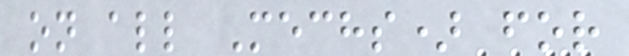on all Mechs) for
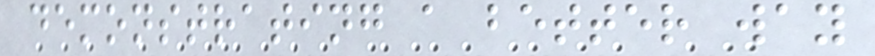demonstrating a better way
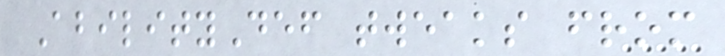AbilityDef tweaks from
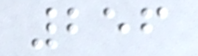256
